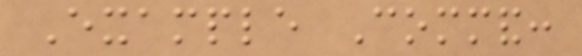Example Command:
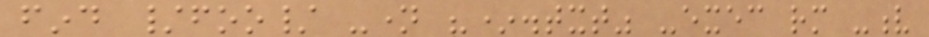find /foo/ -name "*.txt" -exec rm -v
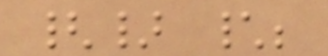{} \;
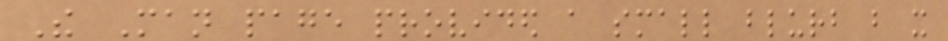The Man page provided a small blurb but it
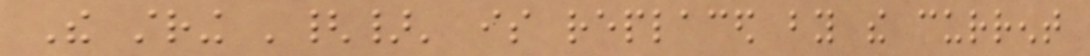The string '{}' is replaced by the current
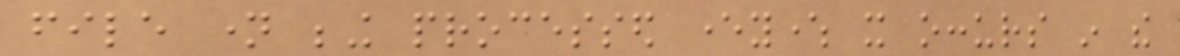file name being processed everywhere it occurs in the
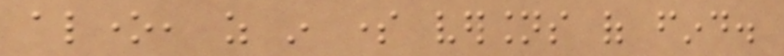alone, as in some versions of find.
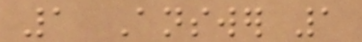1 Answer 1
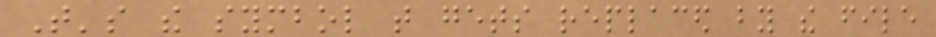That's the symbol that gets replaced by the file
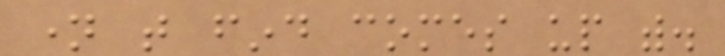name that find comes up with.
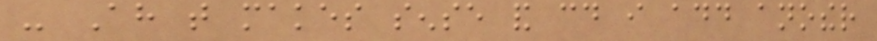- Ah that makes sense and could i add another
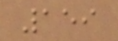159
